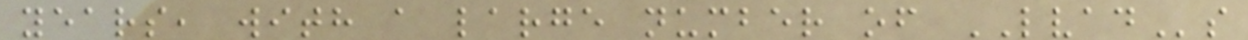years, with a large number of LVADs
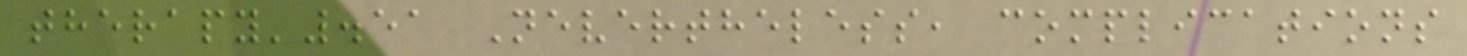therapy'.51 Nevertheless, complications
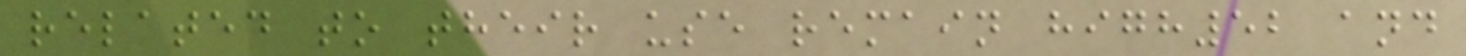related to their use remain high52 and
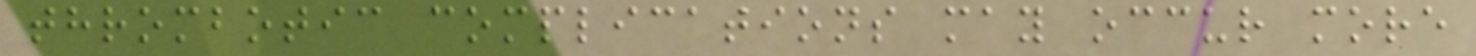thrombotic complications may occur more
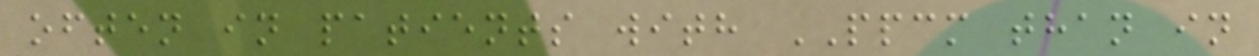often in patients with PPCM than in
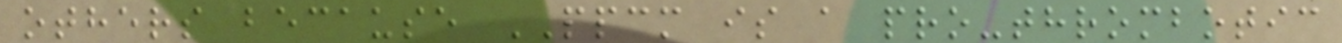others because PPCM is a pro-thrombotic
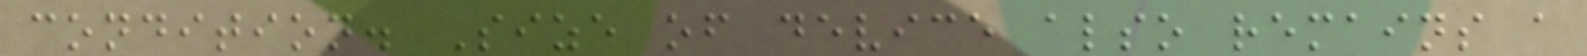condition. Size of device also remains a
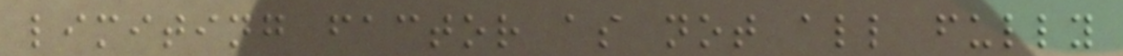limiting factor as not all fully
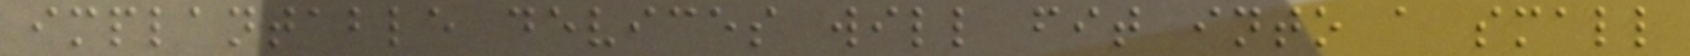implantable devices will fit into a small
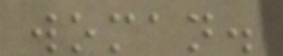woman.
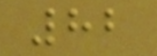82
